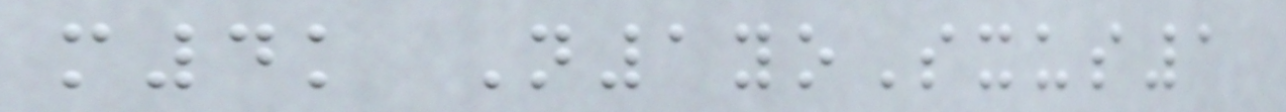m4k N1yoSxus1
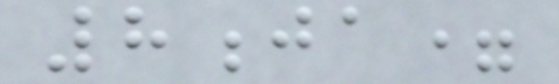8ja=
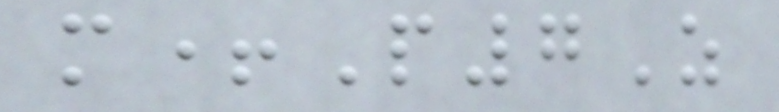m+P7Z
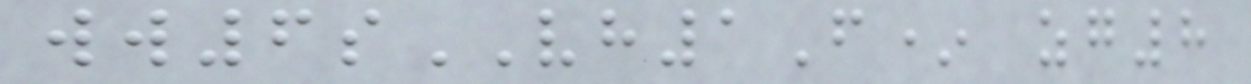ww6sVH1F* zg8
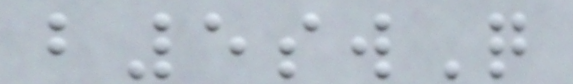b5swQ
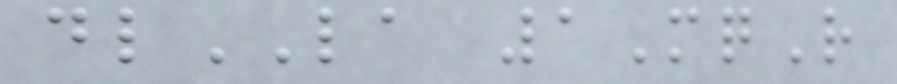dlLA 1MqR
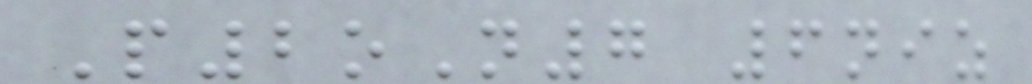P2oN7 6niz
